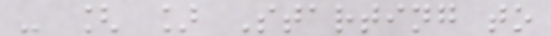- [ ] Starting to
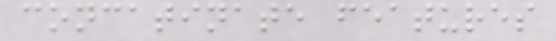concatinate features
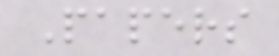Papers
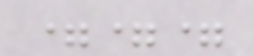===
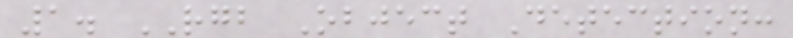1. RGB Object Detection:
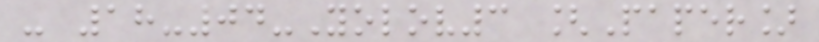- 18-04-Yolov3 [Paper]
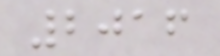2016
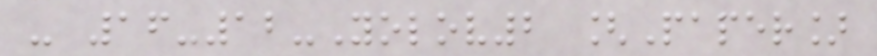- 16-12-Yolov2 [Paper]
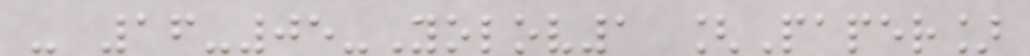- 16-05-Yolov1 [Paper]
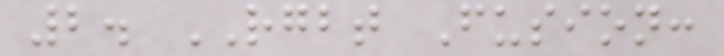2. RGBT Fusion:
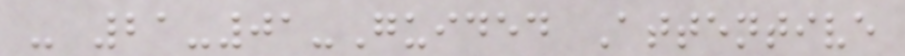- 21-01-Guided Attentive
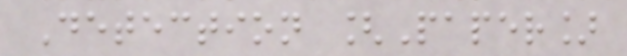Detection [Paper]
